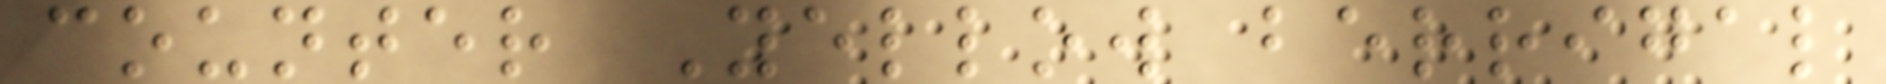counter Yellow berrigal
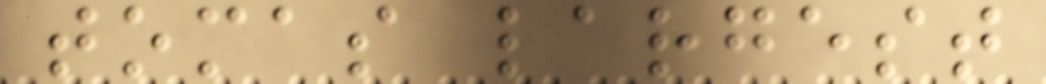tomas largest
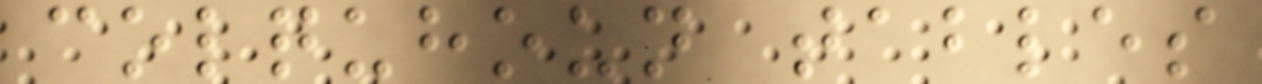colquhoun tables
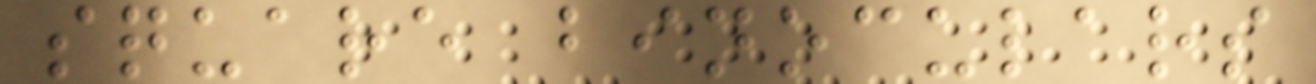square binoculars
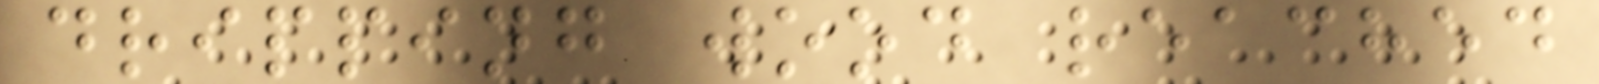dripping wood reached
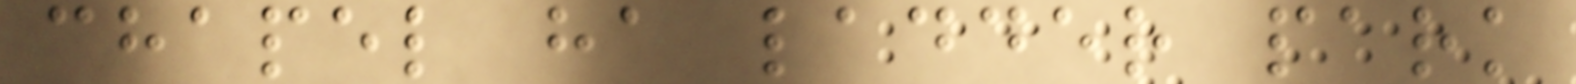chapel ha ladder park
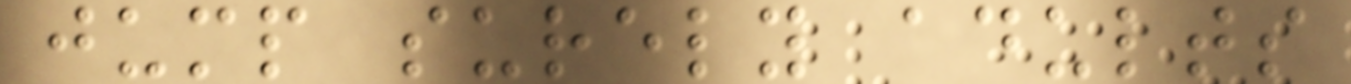jump surely adults
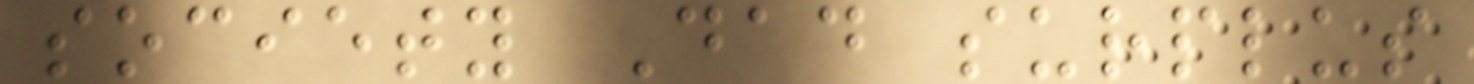society Dad surplus
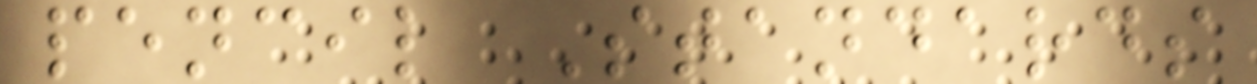pencil Standards
